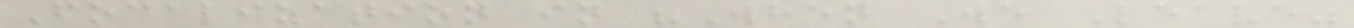Focalization in "When We Leave"
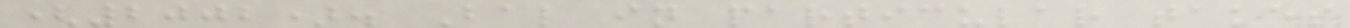(2002). Bal in particular takes
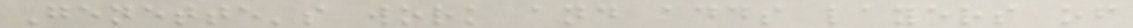Genette's work and adds layers of
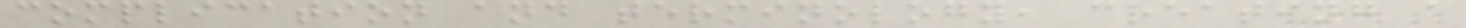complication and terminology, creating a
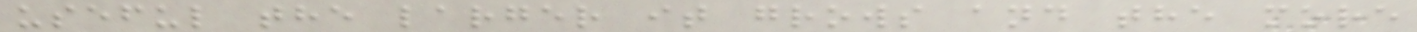useful the larger it grows and the more
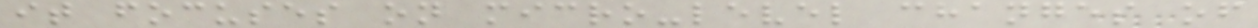it focuses on micro-level changes of
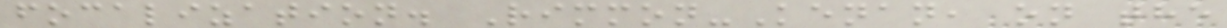focalization. Rimmon-Kenan, on the
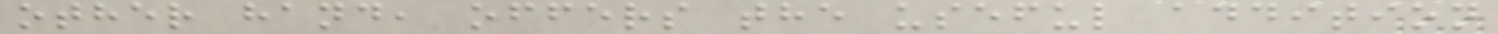other hand, offers the useful addition
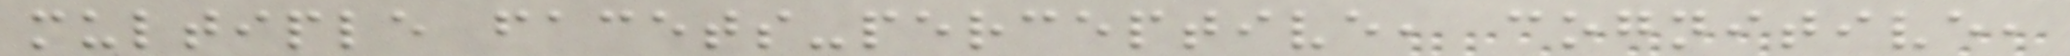multiple facets-perceptive, cognitive,
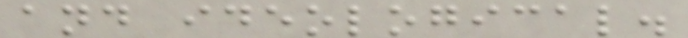and ideological.
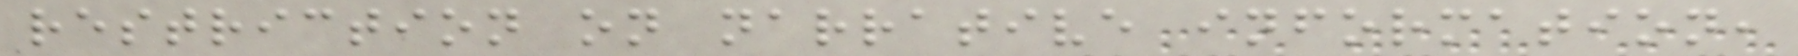restriction on narrative information,
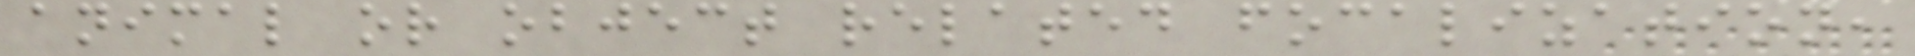animal or object related focalization,
